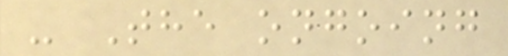- The ongoing
